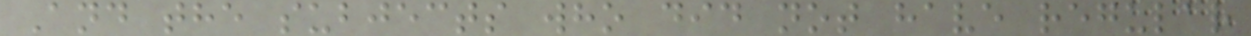And the subjects who did not have regular
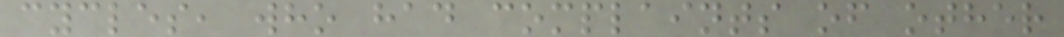cycles, who had complaints of other
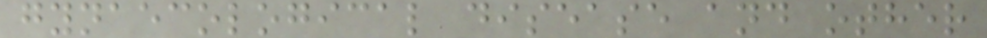gynaecological disease and other
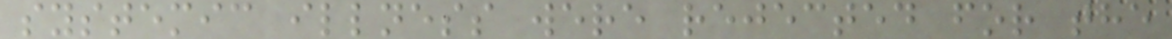systemic illness were rejected for the
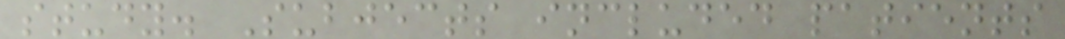study. Subjects included patients
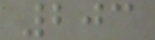203
